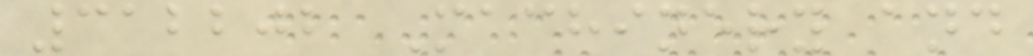312202 Machinery and
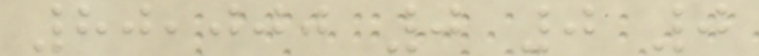80,000 0 0 0
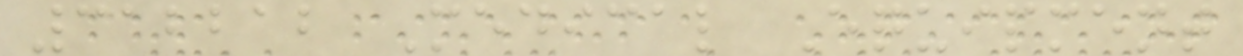312212 Medical Equipment
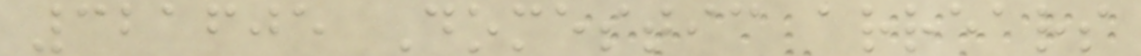321605 Domestic arrears
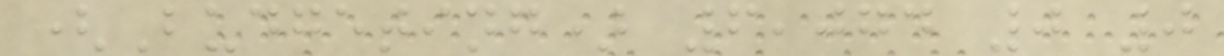(Budgeting) 6,074 0 0
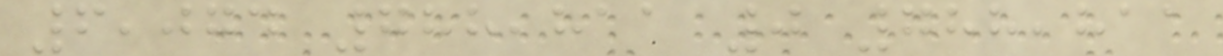6,074 788,811 0 788,811
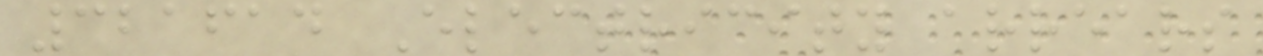321614 Electricity arrears
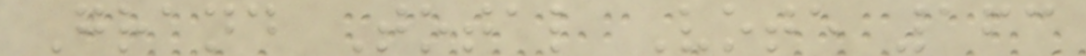Grand Total Vote 163
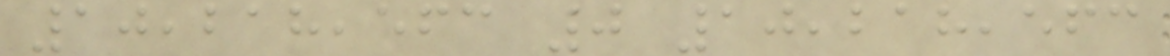10,218,563 0 10,218,563
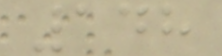148
